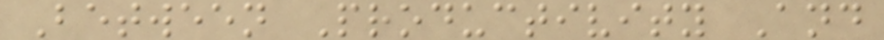Between Productivity And
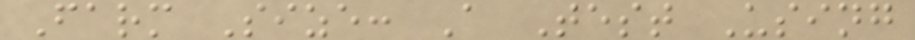Farm Size: A Test Using
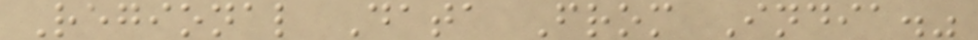Regional Data From India."
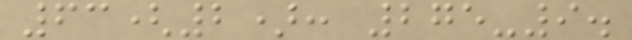63(2): 275-9.
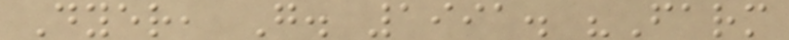Dyer, G. 1991. "Farm
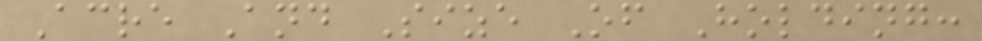Acre And Size Of Holding:
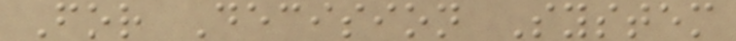For Decision System
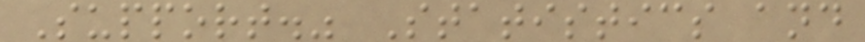Support." Statistics and
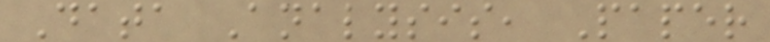Data Analysis, Paper
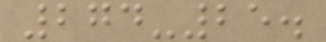274-25.
